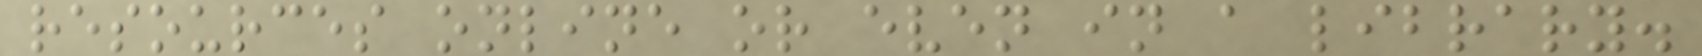resources online or even in a library.
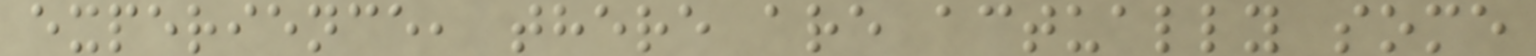experience, there are actually some
